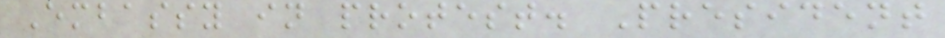Embassy in protest. President
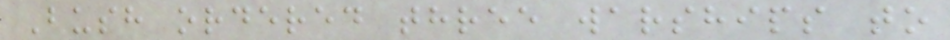Bush ordered three warships to
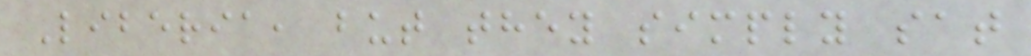Liberia, but they simply sat
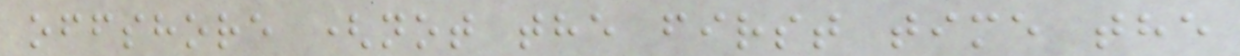offshore (not the first time the
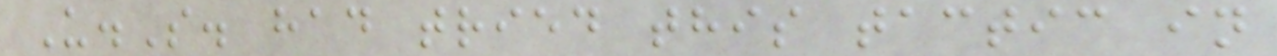U.S. had tried this tactic in
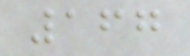167
